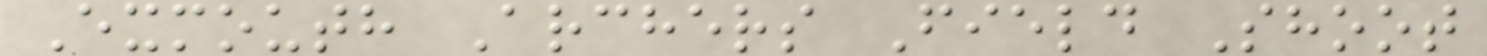Exmouth Archers Field Shoot
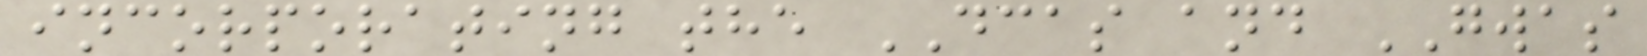incorporating the DCAS and GWAS
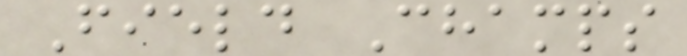Field Champs
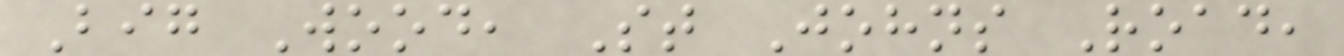Big Wood, St Johns Road,
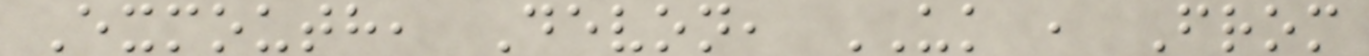Exmouth, Devon, UK , From
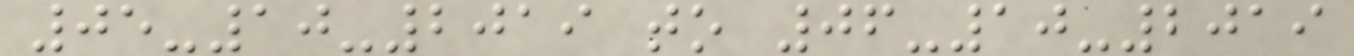05-10-2019 to 06-10-2019
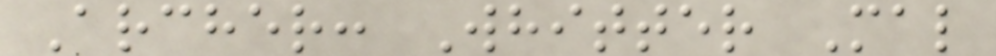Archer: Whitter Mal
